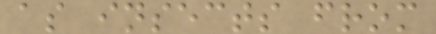as insects from
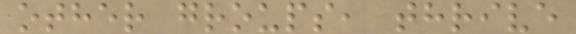other groups, thrive
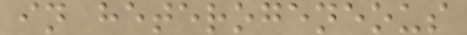in heterogeneous
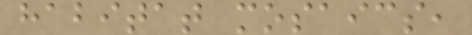habitat mosaics,
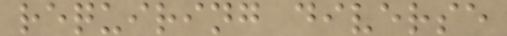requiring diverse
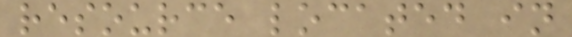resource located in
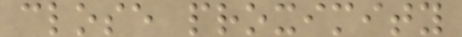close proximity
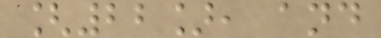[22], and
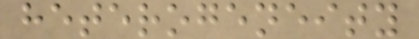heterogeneity
